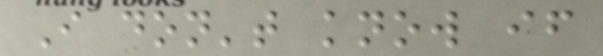I don't know if
